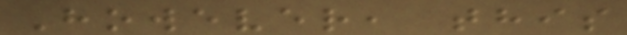However, this
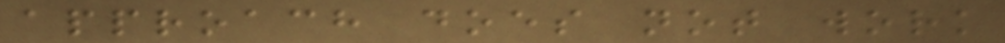approach does not work
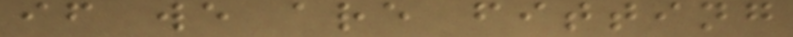if we are fitting
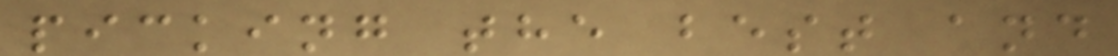picking the best and
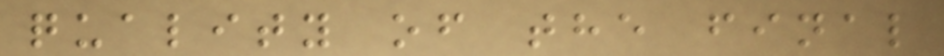quality of the final
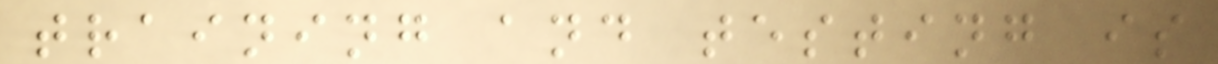training and testing is
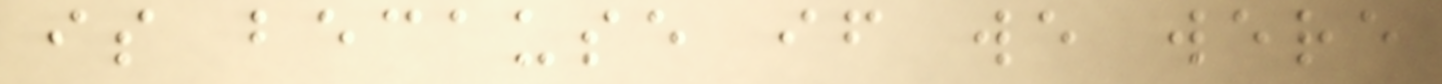is because if we were
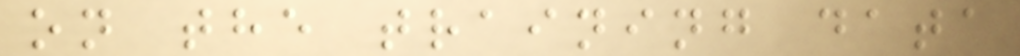on the training data
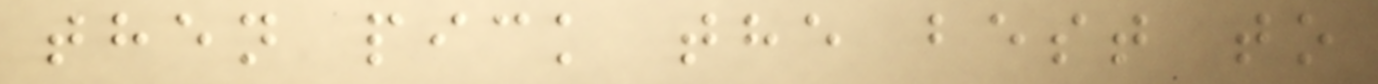then pick the best to
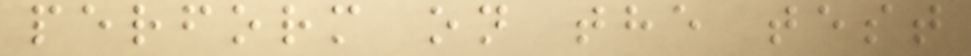perform on the test
